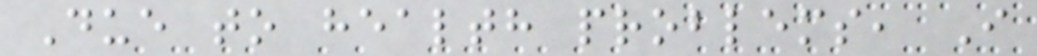Due to health problems, I
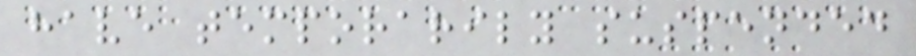have temporarily suspended
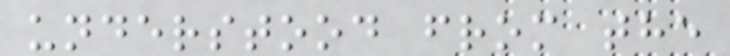understood from the
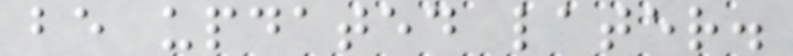be updated later.
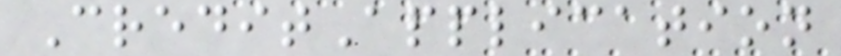CreditApplication
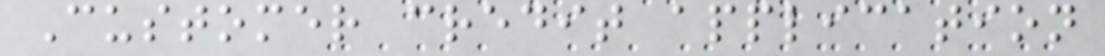Customer credit application
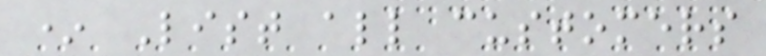* List all customers
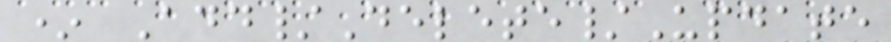* Add/Delete/Update
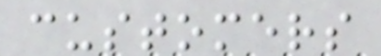customers
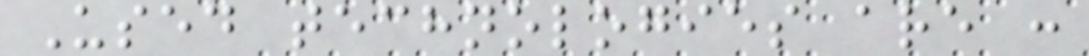Used technologies are :
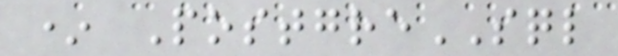* PostgreSQL
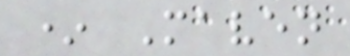* Maven
